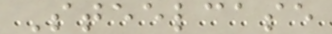Steelcase
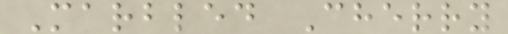Marbled Cherry
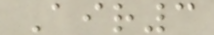Air3
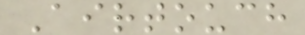Airtouch
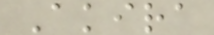Akira
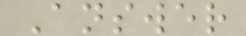Answer
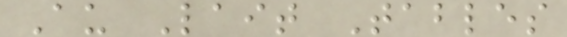Au Lait Tables
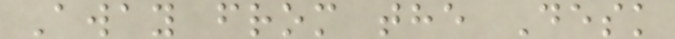Away from the Desk
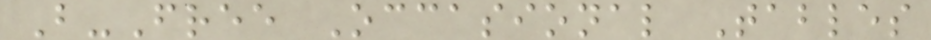B-Free Occasional Tables
